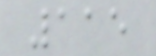115
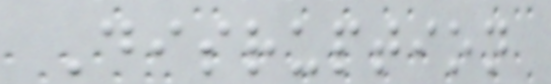Disruption
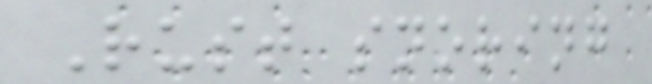Rust snoring
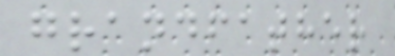grandfather
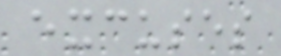excuses
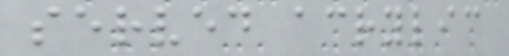served acrylic
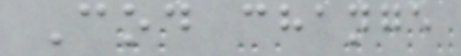Cod change
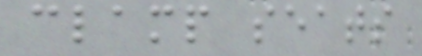clamp seats
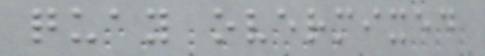quay overmixed
